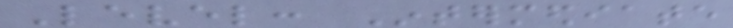Level: Intermediate
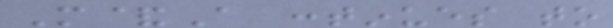M&A continues to
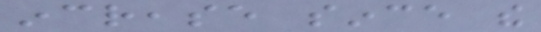increase since the
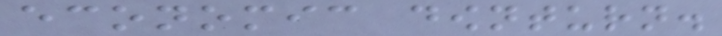economic downturn.
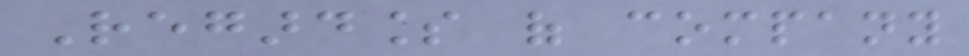Regardless of company
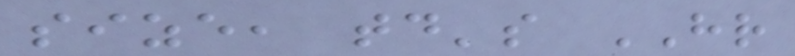size, today's HR
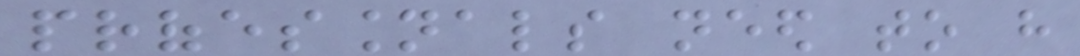professionals need to have
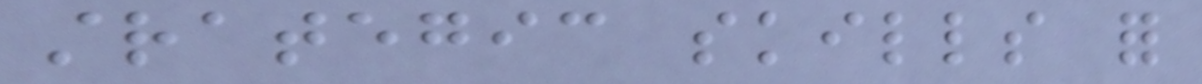strategic skills for
